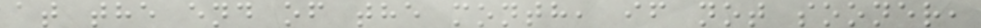at the end of the month, if not sooner,
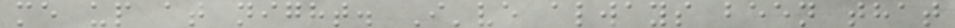me up at night. I've always been that
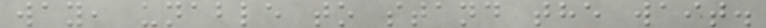way, unable to stand the wait.
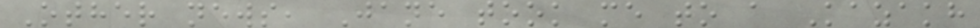Other news, Jane took me to a Kazakh
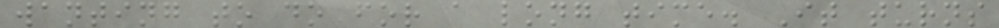wanting to do for a long time. It turns
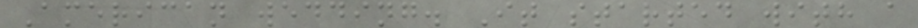American wedding. It started with a
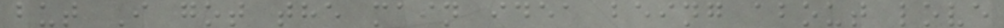but I got the main idea being about love
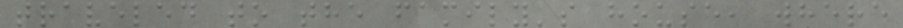traveled to the family's house, where
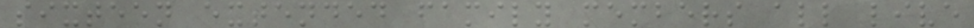sixteen extended family members all live
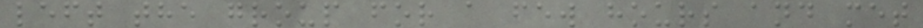left the group for a few hours and met
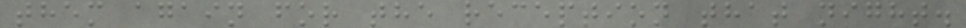them again for the reception that night.
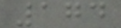174
